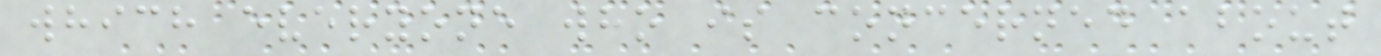which everyone who is concerned about
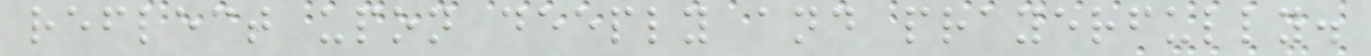reflect upon deeply and prayerfully.
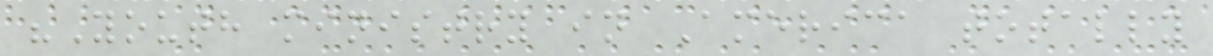"Youth ministry in America totally
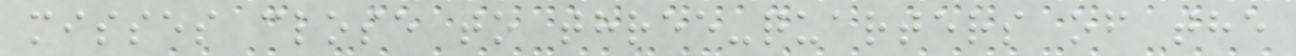misses close to three-quarters of the
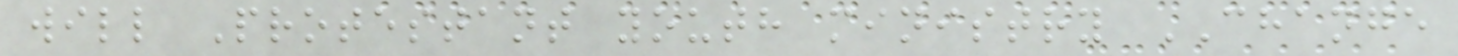will Protestant youth ministry CHANGE
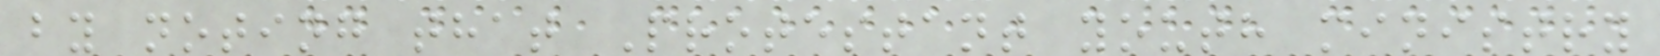by noting that Protestant youth ministry
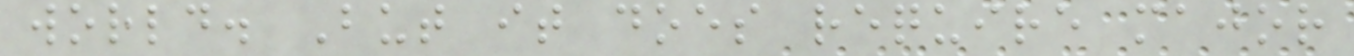world. But it does require major
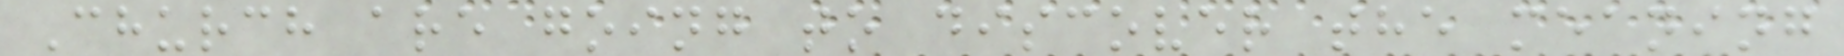Church are going to discover the meaning
